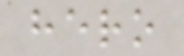hero
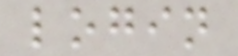login
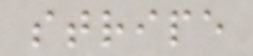stripe
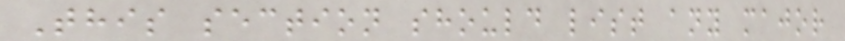This section should list any major
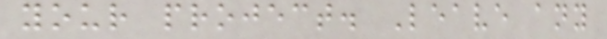your project. Leave any
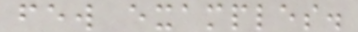few examples.
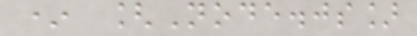* [Node.js]
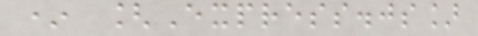* [Express.js]
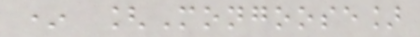* [Mongoose]
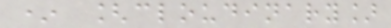* [cloudinary]
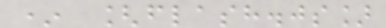* [flash.js]
